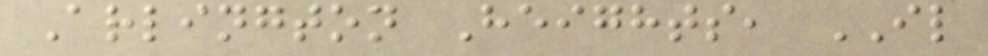Arlington Heights, IL
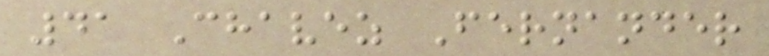41 Chavez Fernander
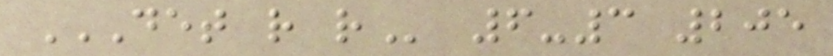DET R R 6-3 205
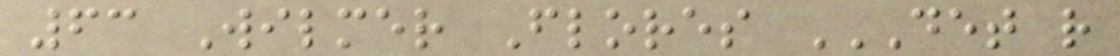63 Wilmer Flores DET R
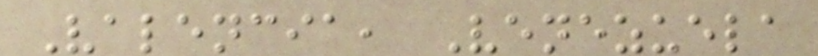Valencia, Venezuela
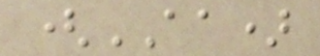(AA)
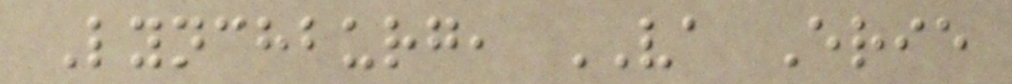Lynchburg, VA Erie
